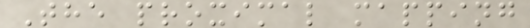The proximal mapping
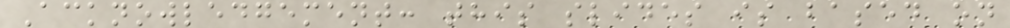Acknowledgement: this slides is based on
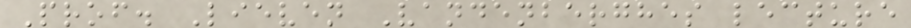Prof. Lieven Vandenberghes lecture
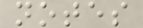notes
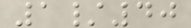1/40
